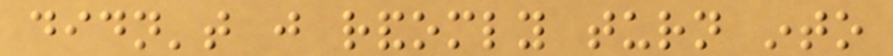didn't just randomly turn into
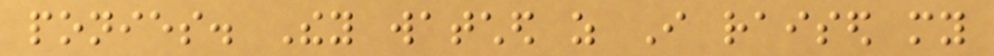ponies. They watched as I raised my
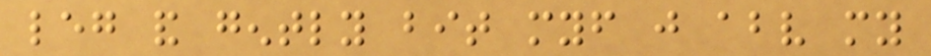leg and gently bit myself just above my
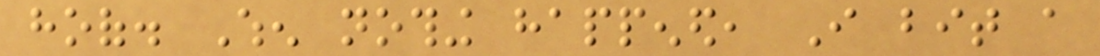hoof. When nothing happened, I bit a
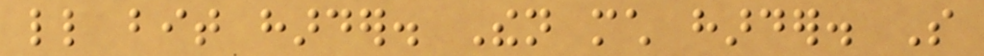little bit harder. Then much harder. So
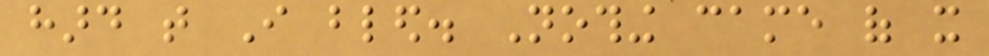hard that I bled. Nothing came of it
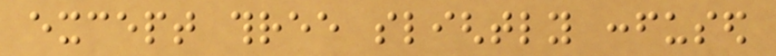except three slightly confused
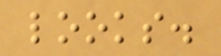looks.
